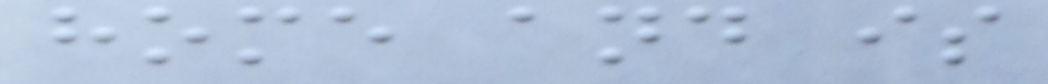home and is
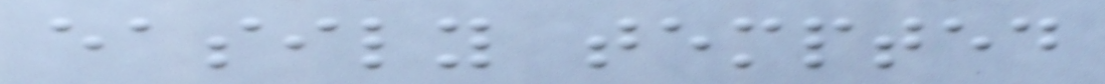easily tempted
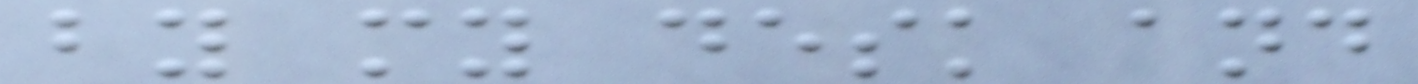by my desk and
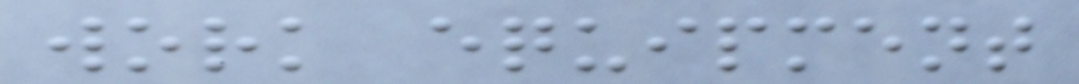work equipment
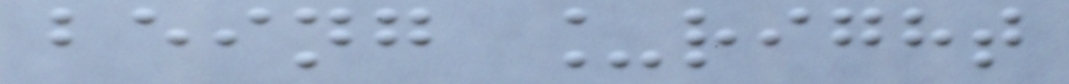being _right
